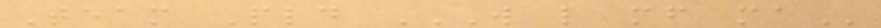Team Pld W L MF MA
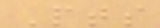Pts
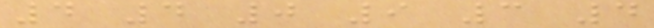4 4 0 9 3 4
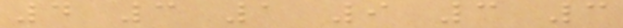4 3 1 9 3 3
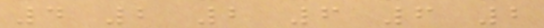4 2 2 6 6 2
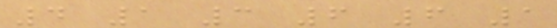4 1 3 6 6 1
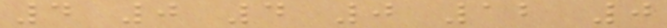4 0 4 0 12 0
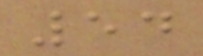54
